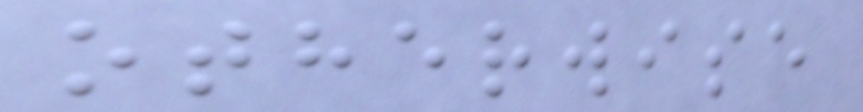otherwise
